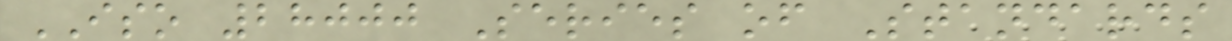ISO 28000 Series of Standards
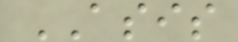ASIS
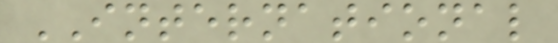INTERNATIONAL
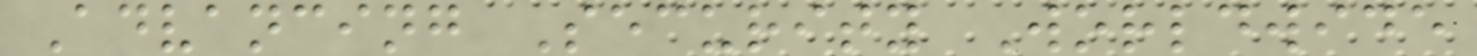Advancing Security Worldwide
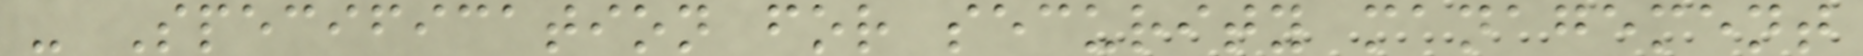- Specification for security management
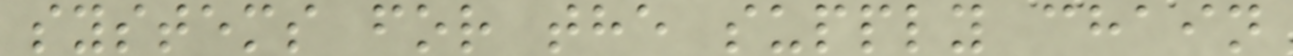systems for the supply chain
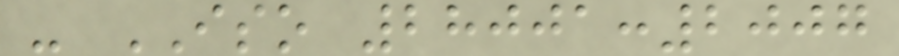- ISO 28001:2007
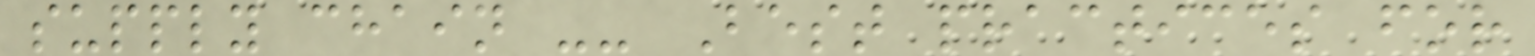supply chain -- Best practices for
